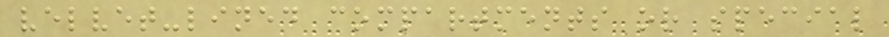velvet-lined compartments or special
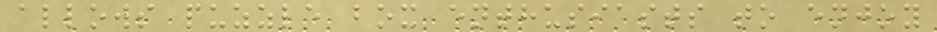allows puzzle box enthusiasts to enjoy
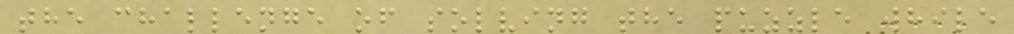the challenge of solving the puzzle while
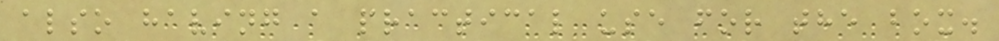also having a practical use for the box.
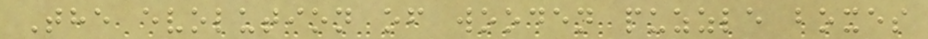The evolution of wooden puzzle boxes
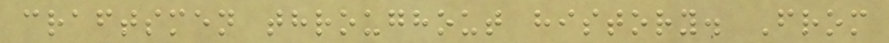craftsmen throughout history. From
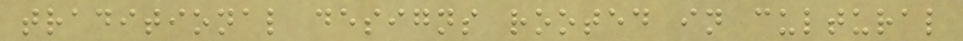traditional designs rooted in cultural
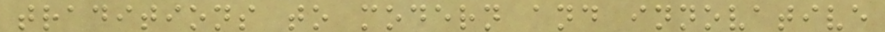traditions to modern and innovative
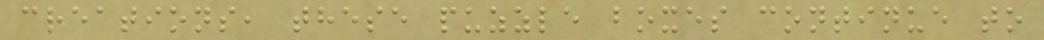creations, these puzzle boxes continue to
